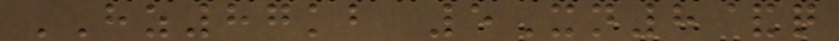HZ87kb 5Xn8&q
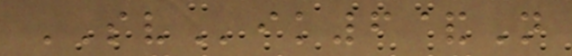SVik6&N
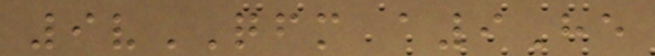9vQFM a9He
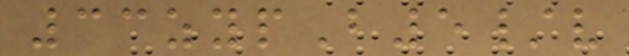33zypB5/v
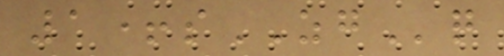1+sZGq
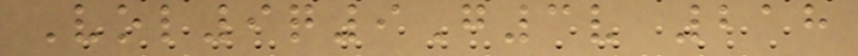Vol9q9G3v 218
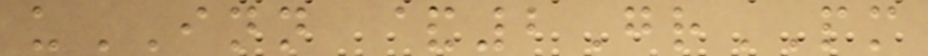uINN &2GrPM
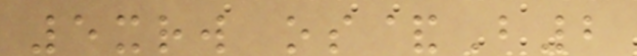5xrw os&B2
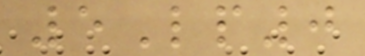5Lp0
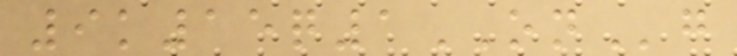9k15q1ONg
